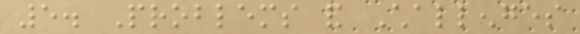5. Problems and Challenges
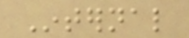Internal
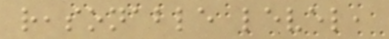reasonable level,
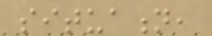situation,
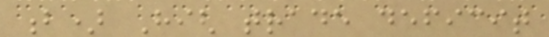b) High trade deficit
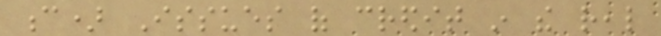c) Issues of credit in the real
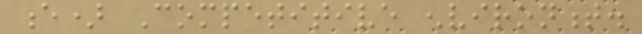e) Competitive environment.
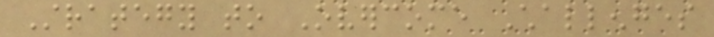Strategy to Overcome Challenges
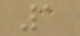1
